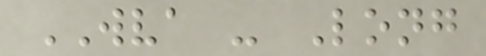WVA - Long
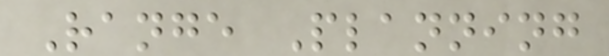Range Planning
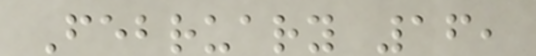February 16,
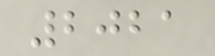2021
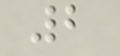2
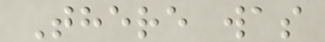There was
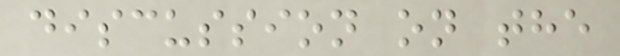discussion on the
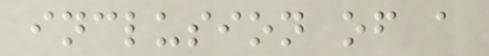inclusion of a
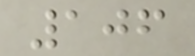106
